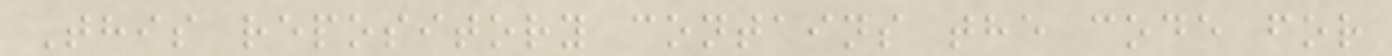This repository contains the code for
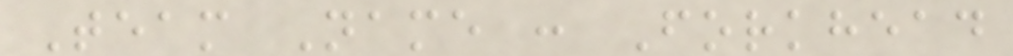Team Name : Forkhead
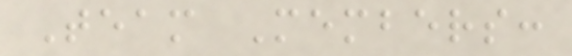Team Members:
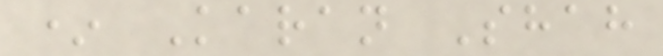* Karan Shah
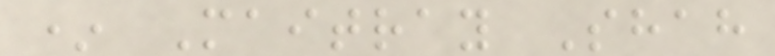* Maitray Shah
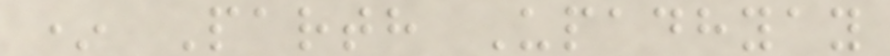* Parth Upadhyay
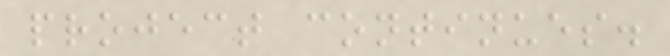project continues.
